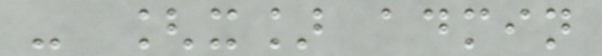- [x] admin
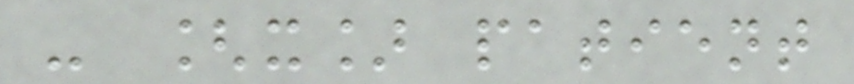- [x] patient
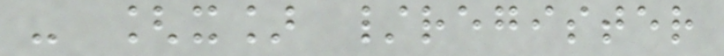- [x] /register
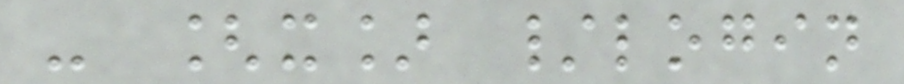- [x] /login
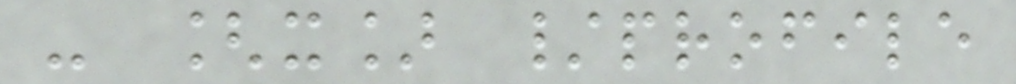- [x] /profile
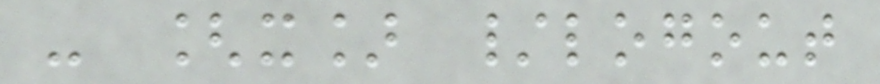- [x] /logout
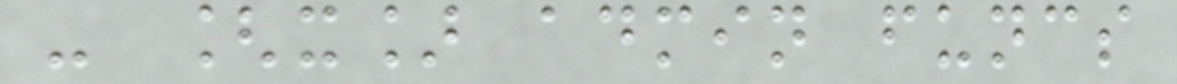- [x] admin funcs
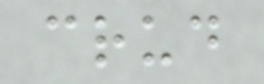crud
